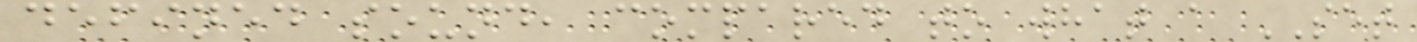defined sound, compared to what a SET
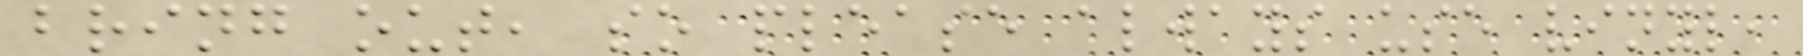bring out, so please always use vinyl,
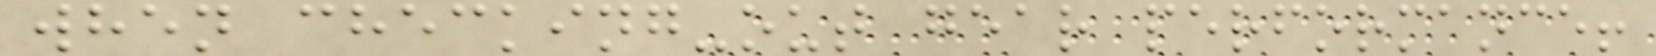when checking-out gear performance!
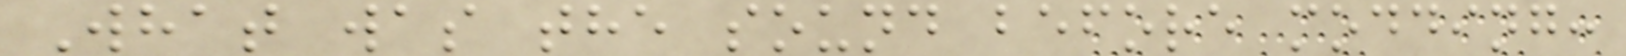What was the sound before modding:
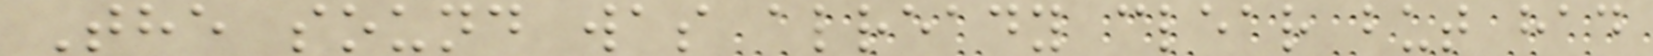The sound was already clear but had
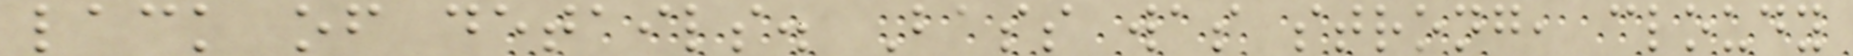lack of details. Bass was strong, cloudy
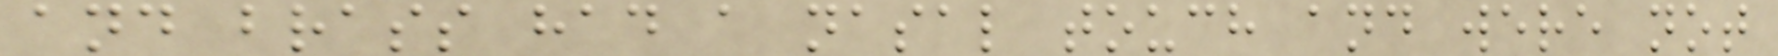and brass had a nasal touch and were not
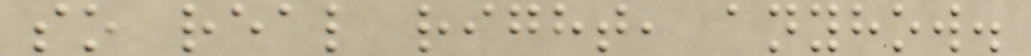so real right, anyhow.
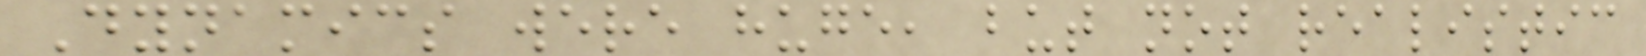Dynamics were huge, but not realistic
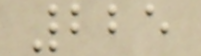225
